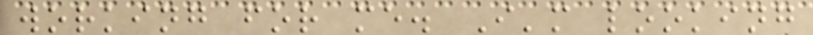working for me. I'm looking
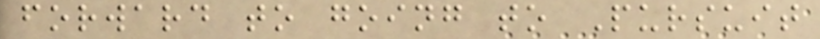forward to going to Pursuit
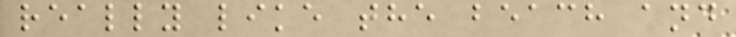really like the beach and
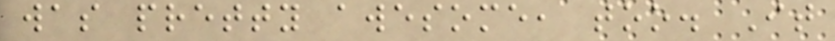was pretty awesome, too. It
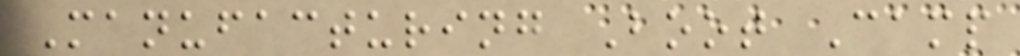Manufacturing Boot Camp
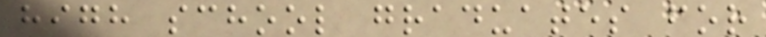high school graduates for
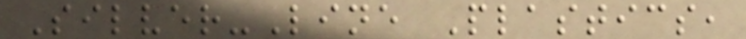Silver-Line Plastics,
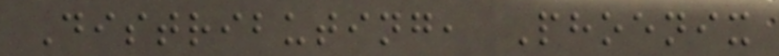Distributing, Phoenix
